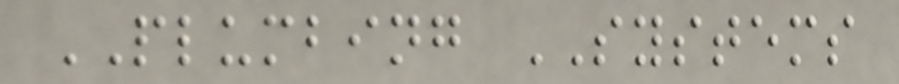PLUMBING SYSTEMS
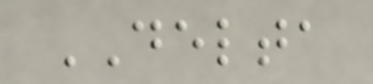DELTA
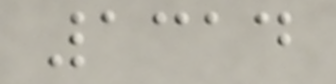1314
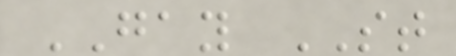GAY ST
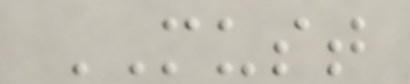MUST
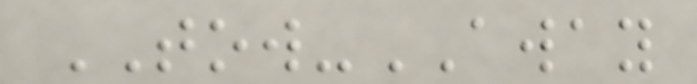TOW-AWAY
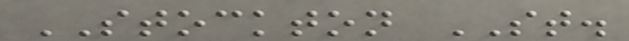STOCKTON ST.
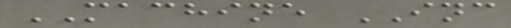MACHINE INC
